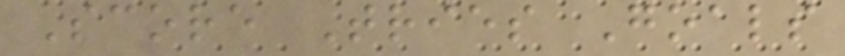Score Tries Goals
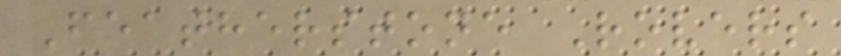Featherstone Rovers
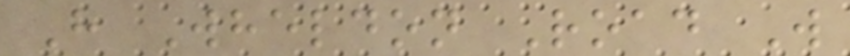H Wheldon Road W
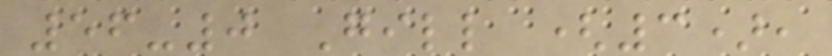56-0 Gill (3),
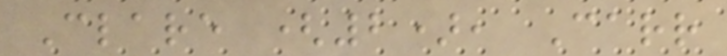Clare (2), Carr
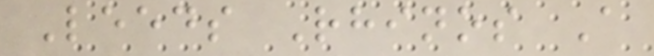Leeds Rhinos A
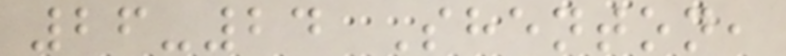26-24 Shenton,
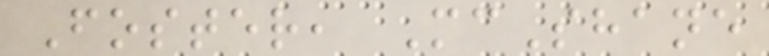Foster, McShane
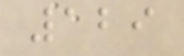129
